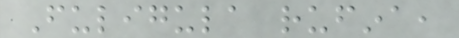Fuligula rufina,
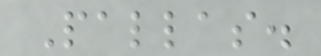Pallas.
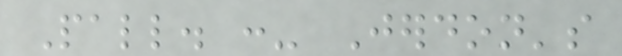Pall. :- Jerdon's
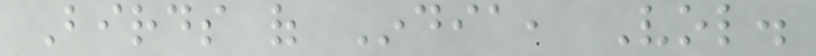Birds of India, Vol.
